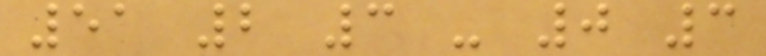51 2 3 - 0 3
